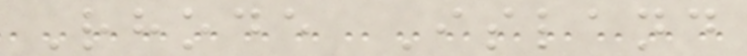Rhode Island
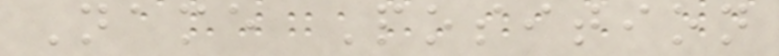Name Position
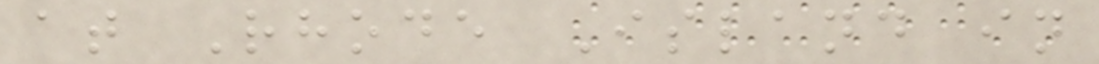at Rhode Island in
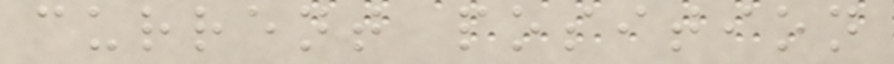current position
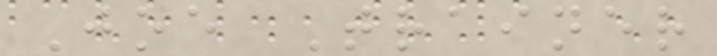Joe Trainer
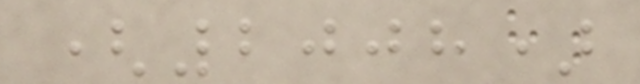(2008)
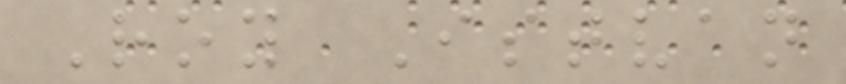Roy Istvan
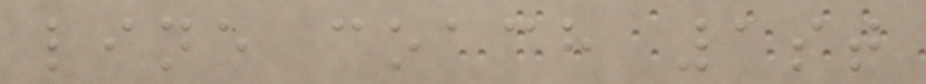line coach 1st
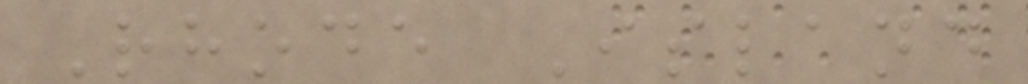Rhode Island
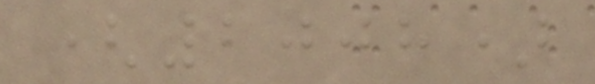(2008)
